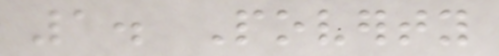1. Poverty
